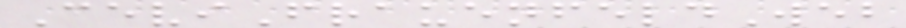CeviFrauenfeldWeb
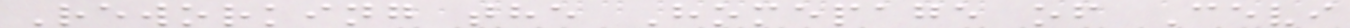Reworking the Homepage of Cevi
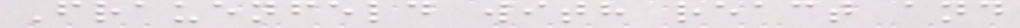Frauenfeld with react and
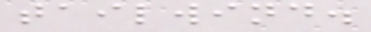tailwind.
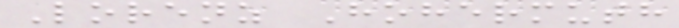Lorenz Hohermuth
